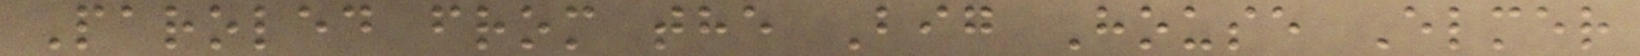Paroled from the Big House Elmer
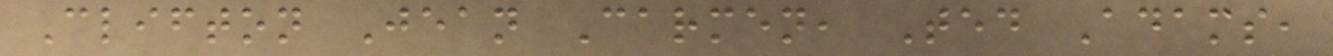Clifton Jean Carmen, Ted Adams,
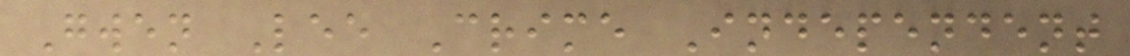Gwen Lee Crime Independent
